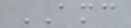AMC
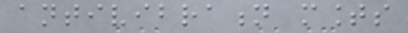antivibration mounts
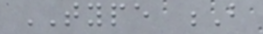TYPE B
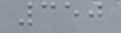350
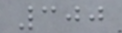300
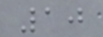10
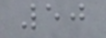50
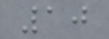10
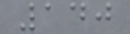140
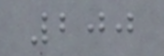200
